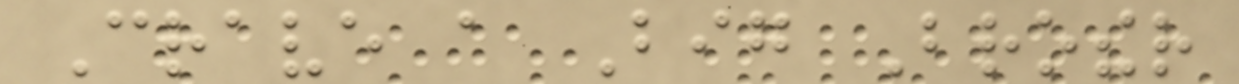Crave a Big Brother
